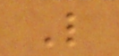L
